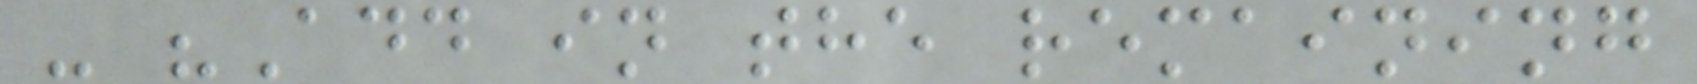- "Add in the remaining
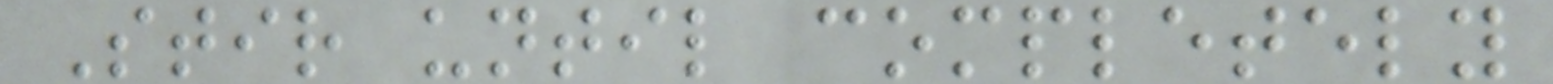Stir until completely
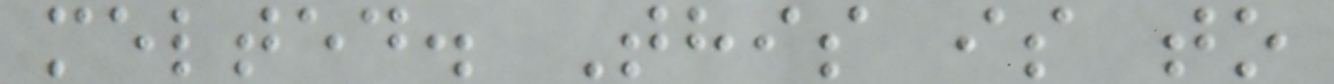melted. This is to
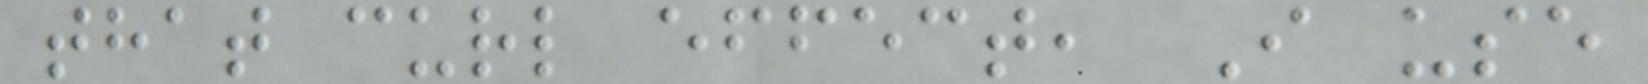that curl effect, I use
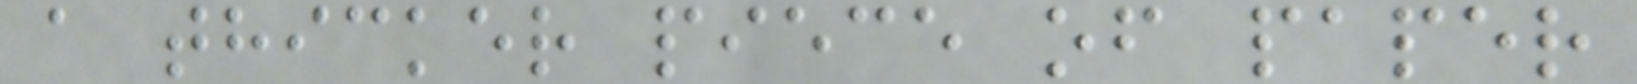a thicker piece of paper
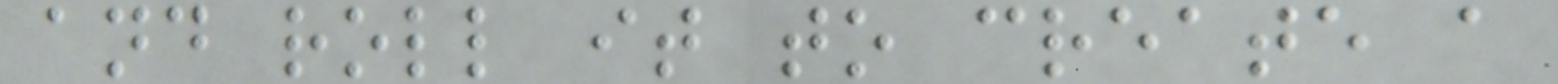and roll it to create a
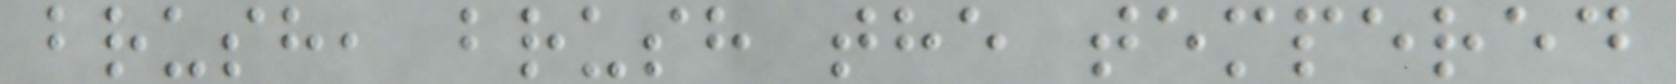brush, brush the tempered
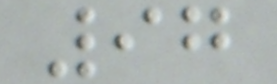97
